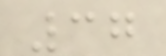37
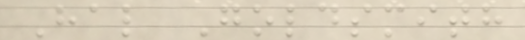Hal Goldsmith
